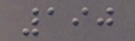190
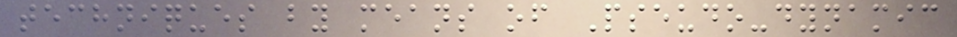techniques by means of Pseudo-dynamic
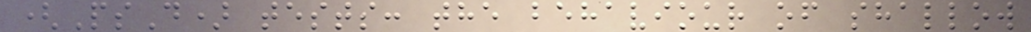(PsD) tests: the behaviour of shallow
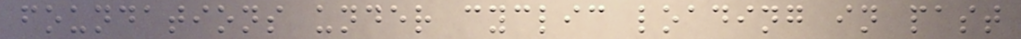foundations under cyclic loading in past
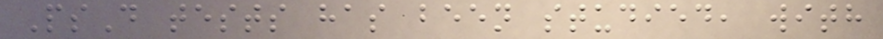PsD tests has been studied, with
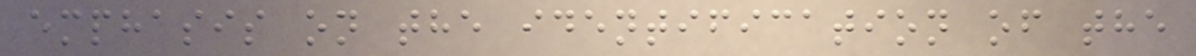emphasis on the identification of the
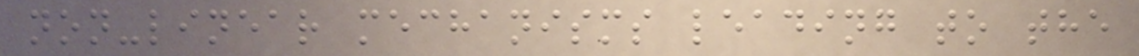non-linear mechanisms leading to the
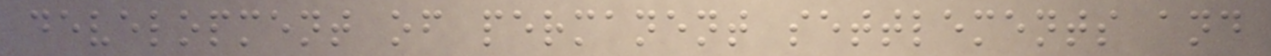development of permanent settlements and
